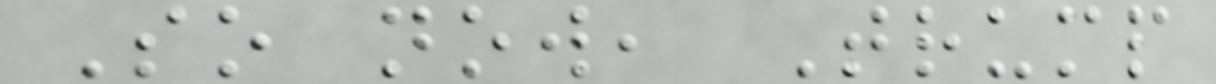So now, Trump
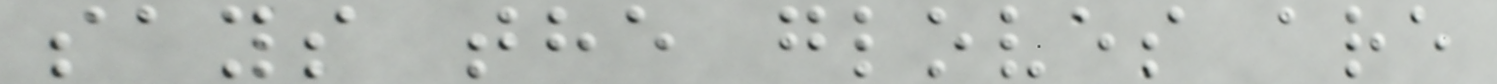says the gloves are
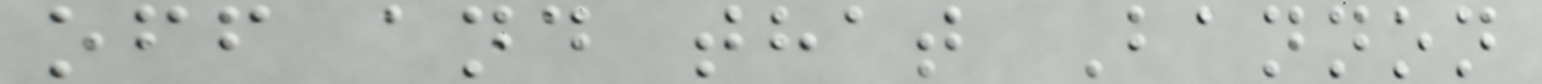off and that Bannon
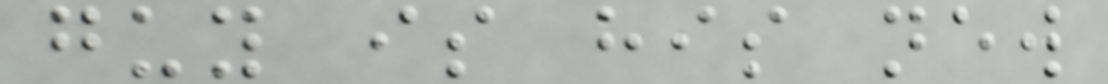guy is his new
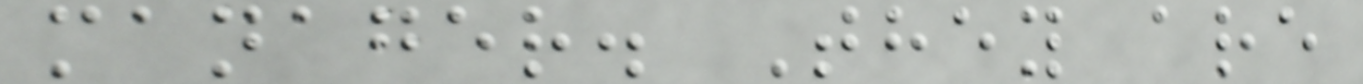manager. They are
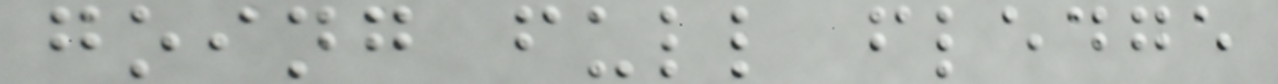going full fledge
